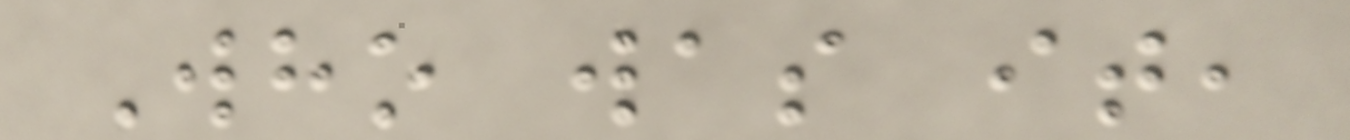Who was it,
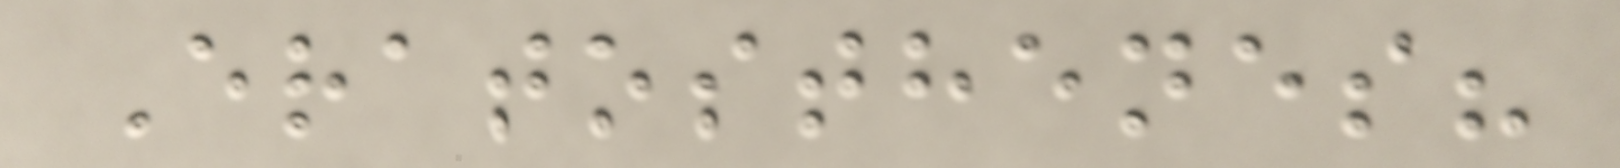Eratosthenes?
